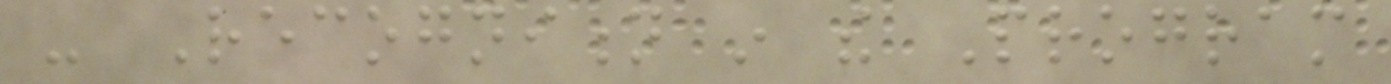- Recognition in the Program
